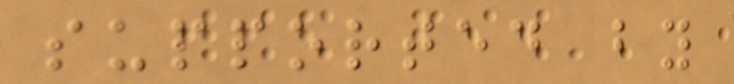supported by
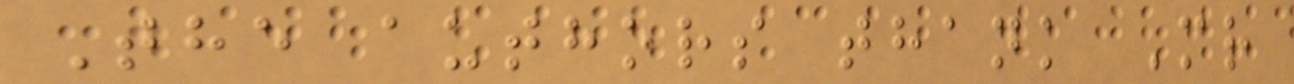The authors thank Mr
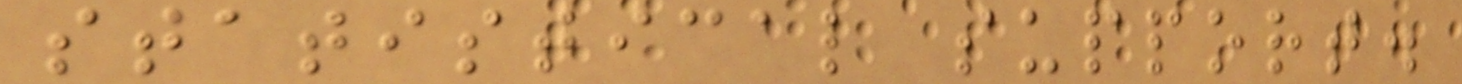statistical support.
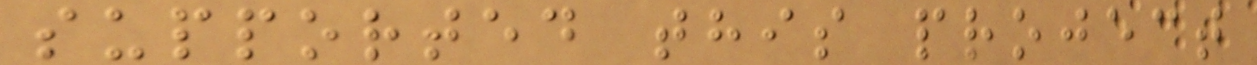supported this project
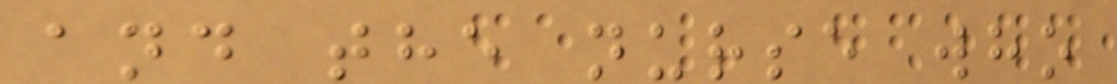and the nurse who
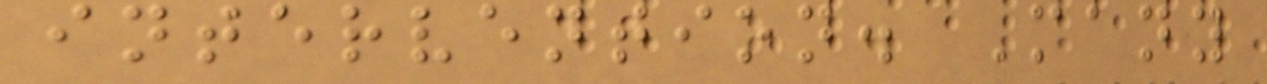intervention. Many
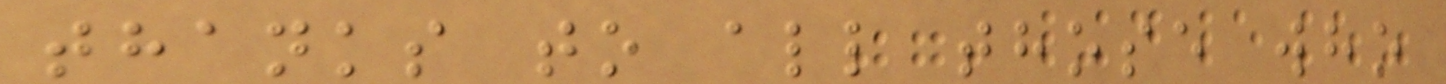thanks to all those who
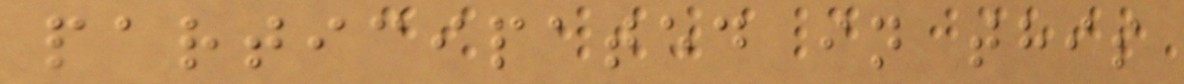participated in this
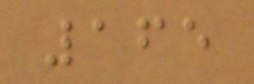165
